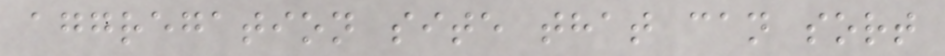aggregation site that can sort
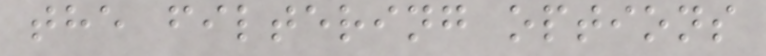the filtering options
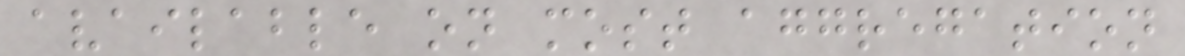available on most aggregation
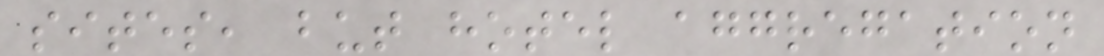sites, but hotel aggregation
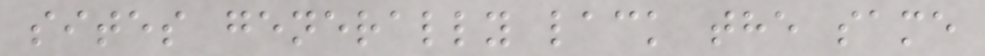sites generally lack the same
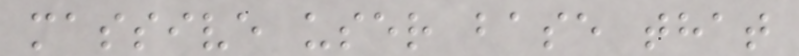massive user base that
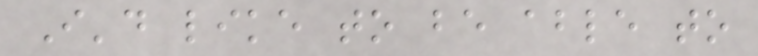I'd like to be able to
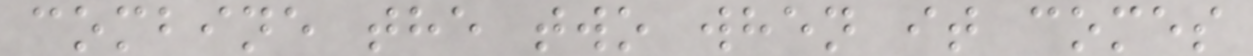combine the two when it comes
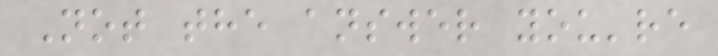Not the answer you're
